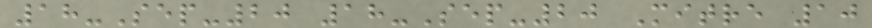18-Sep-20 18-Sep-20 Mitre 10
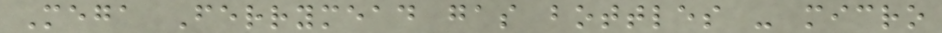Mega Ferrymead gas bottles - micro
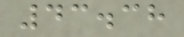43.38
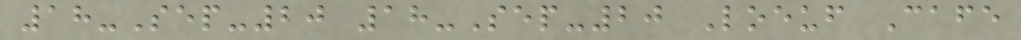18-Sep-20 18-Sep-20 Loeuf Cafe
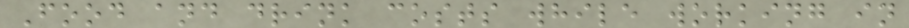Food and drink costs while working in
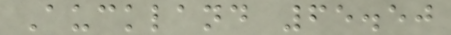Auckland 65.50
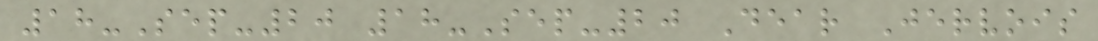18-Sep-20 18-Sep-20 Dear Jervois
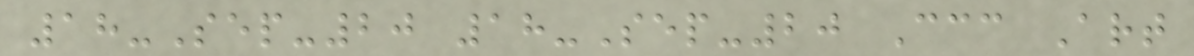18-Sep-20 18-Sep-20 Ccc Art
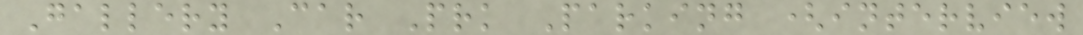Gallery Car Prk Parking (interview
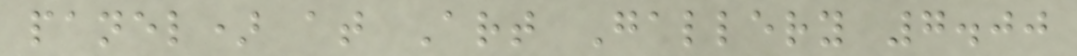panel) at Art Gallery 7.00
